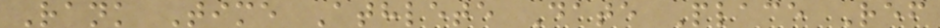Rank Time Athlete Date Place Ref
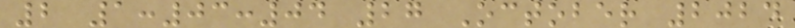2 1:03:04 27 October 2024
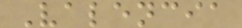Valencia
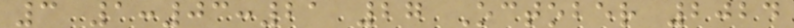3 1:03:21 27 October 2024
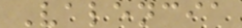Valencia
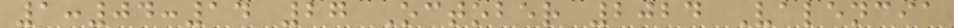1:04:14 27 October 2024 Valencia
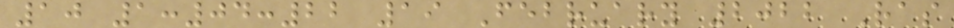10 1:04:22 19 February 2022 Ras
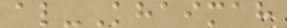al-Khaimah
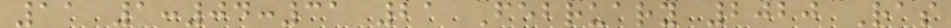11 1:04:31 21 February 2020 Ras
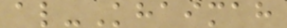al-Khaimah
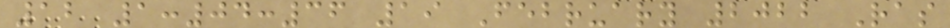12 1:04:36 19 February 2022 Ras
